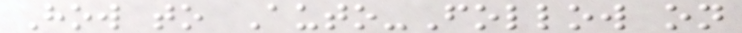How to Auto-Follow on
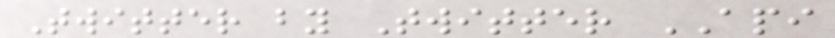Twitter by Twitter API
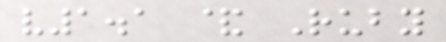v1.1 & Ruby
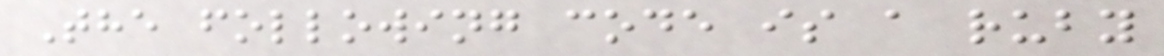The following code is a ruby
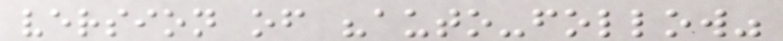version of "auto-follow"
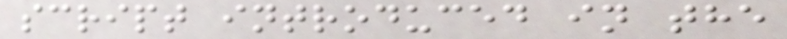script introduced in the
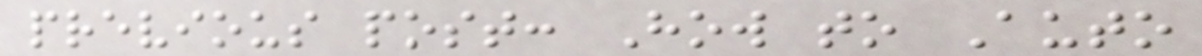previous post: How to Auto
